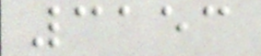3153
